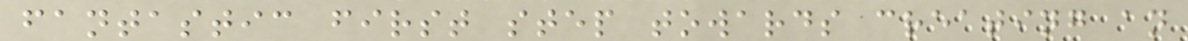fantastic first step towards creating an
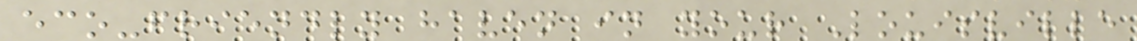eco-friendly haven in your Louisville
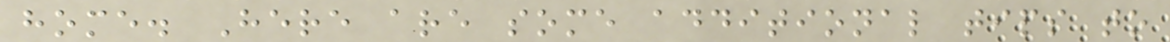home. Here are some additional tips to
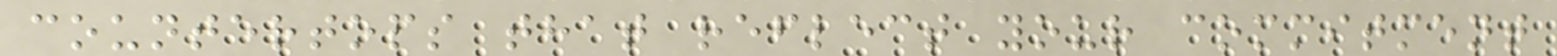countertops that reflect your commitment
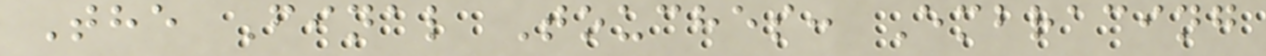The Final Touches: Embracing
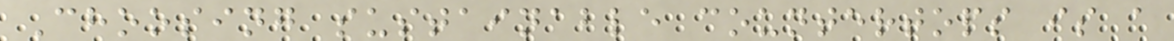Choosing sustainable countertops is a
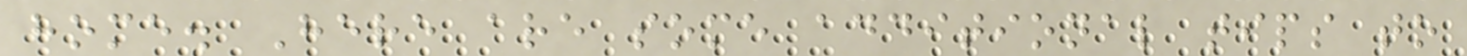home. Here are some additional tips to
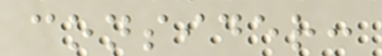consider:
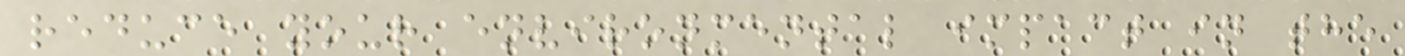reduce your environmental impact in the
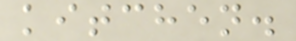kitchen.
